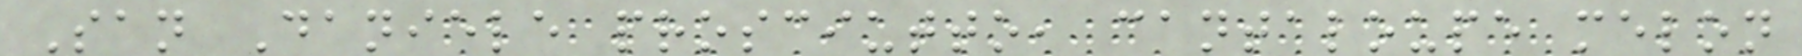San Daniele prosciutto, cantaloupe melon
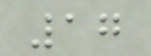17
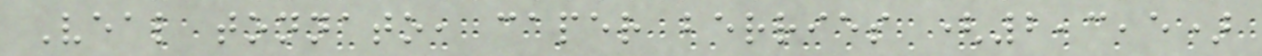Veal tonnato, caper berries (2,3,5)
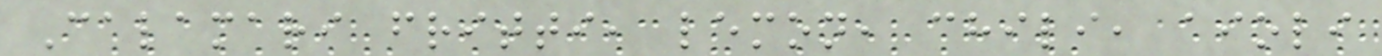Calamari fritti, lemon, chili, aioli
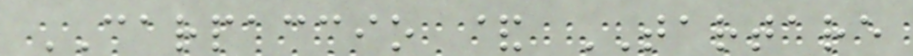CARPACCIO & TARTARE
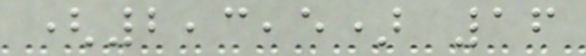(2,3,5) 16
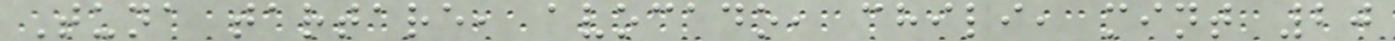Tuna tartare, avocado, chili, mint 20
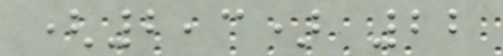(2,3) 22
